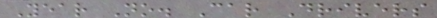Year No. Car Drivers
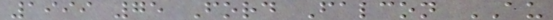1999 75 Ford Falcon AU
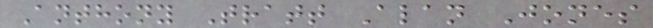Anthony Tratt Alan Jones
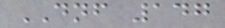DNF 147
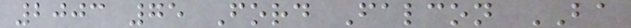2003 75 Ford Falcon BA
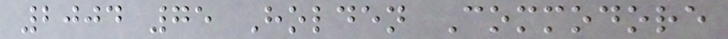2004 75 Holden Commodore
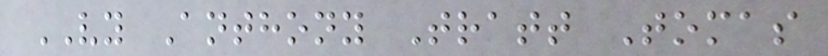VY Anthony Tratt Tomas
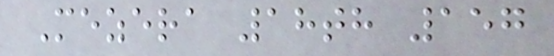Mezera 18th 157
